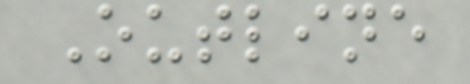Outline
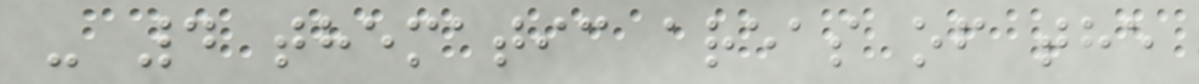- 4 thematic areas of the
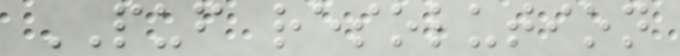PUF resolution
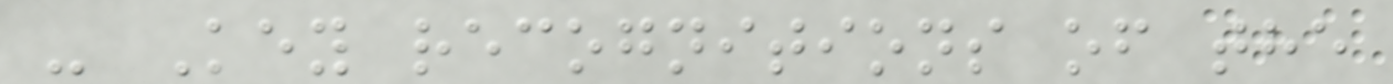- Key recognitions of the
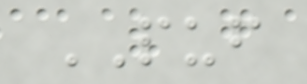PUF
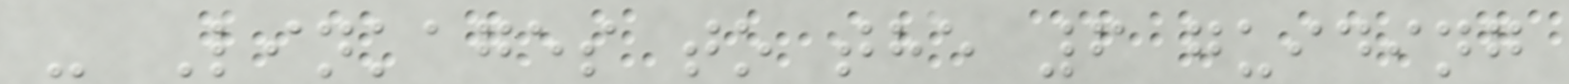- Linkages to the 6 guiding
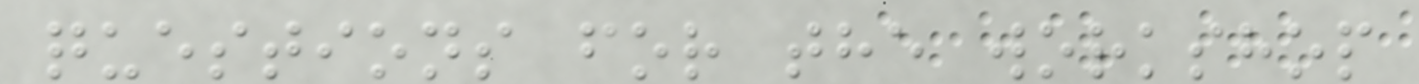questions for the workshop
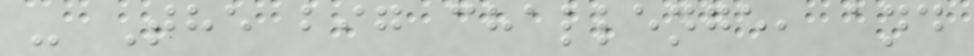- The big challenge, and
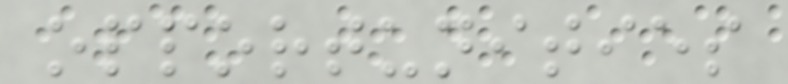opportunities
